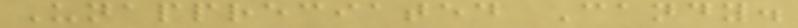Unappreciated Candy.
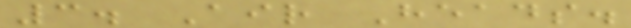3. Air Heads.
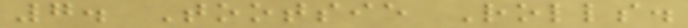7. Tootsie Rolls.
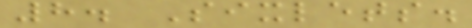8. Sixlets.
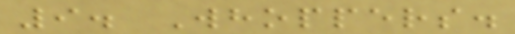9. Whoppers.
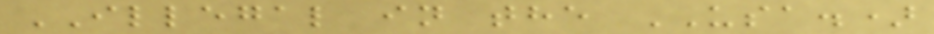ILLEGAL in the USA.)
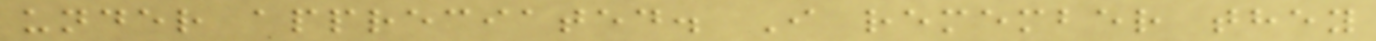under appreciated. I remember they
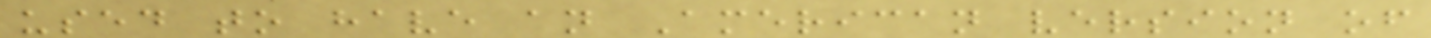used to have an American version of
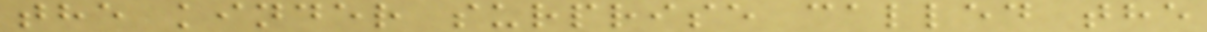the kinder surprise called the
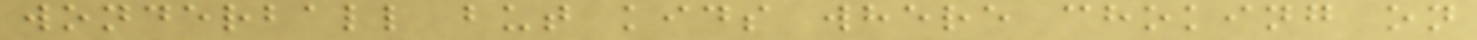wonderball but kids where choking on
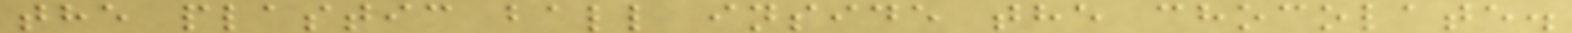the plastic ball inside the chocolate.
